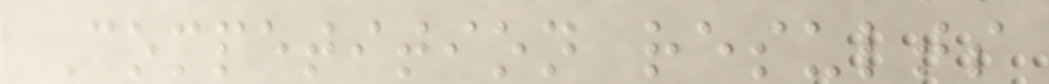Competition results
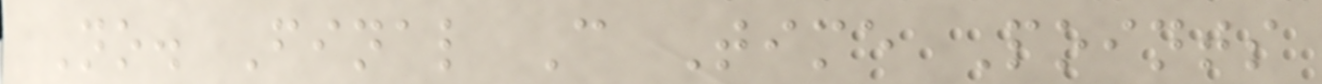No. Final C Time Points
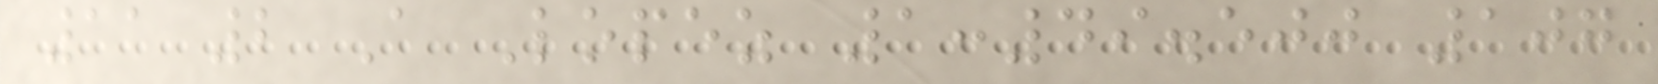11 2 A Lopez 1:49.500 107
